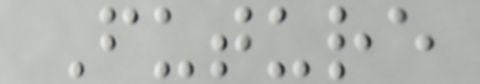Future
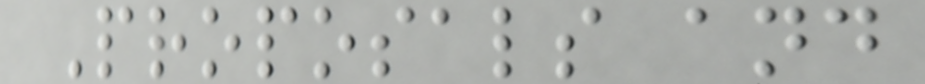Proposals and
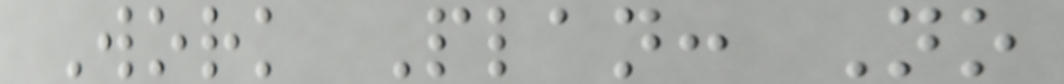Work Plan: No
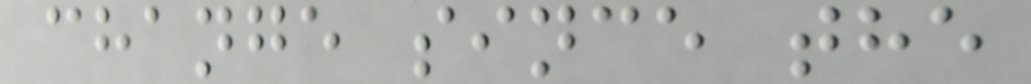change since the
